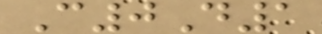C0D1
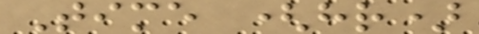Time (hr)
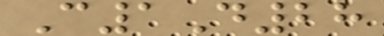C1D28
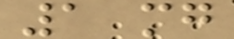1 mg
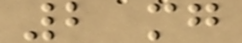2 mg
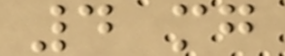4 mg
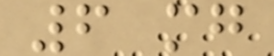6 mg
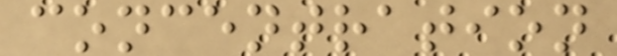concentration
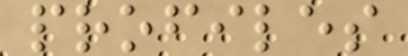profiles
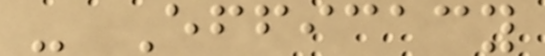- Efficacy
